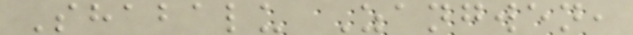Shabalu Zangwen,
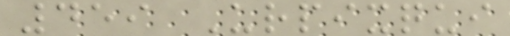459 Urpixqui
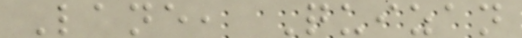Lane, Quizan
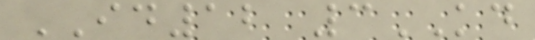ID12 3KD
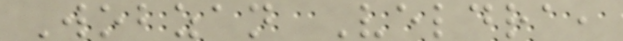Wobzan Veldra,
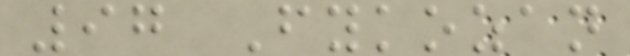97 Fykozan
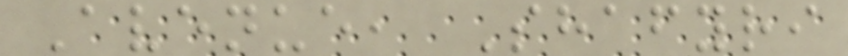Avenue, Shafyri
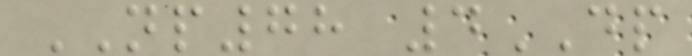NP78 4DP
